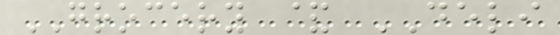GROCERY & DELI
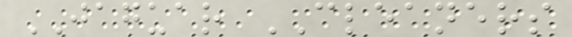JAGUAR CLEANERS
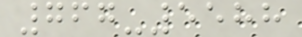767-5588
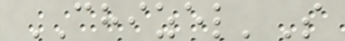CHIZEL'S
